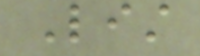List
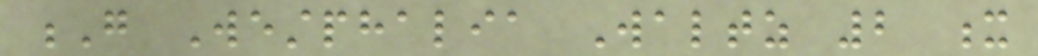G Westphalia Waltz 2 x
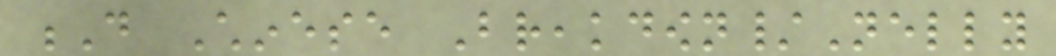D Chinese Breakdown/Nelly
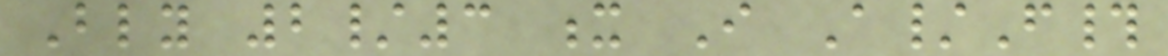Bly 2/3 x I A/F#
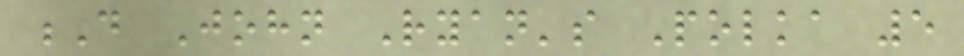D John Ryan's Polka 5
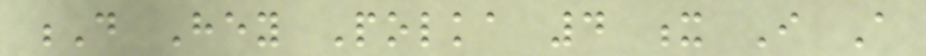D Hey Polka 4 x I A
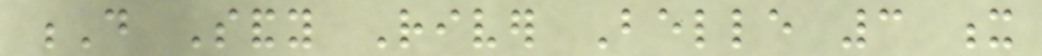D Sandy River Belle 3 x
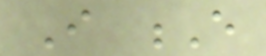I E
